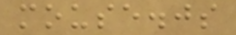mouse.js
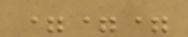===
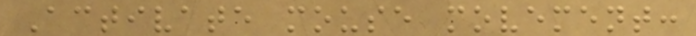Activate mouse movement:
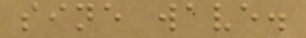sine wave.
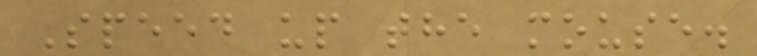Speed up the mouse.
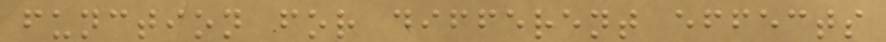function for different effects
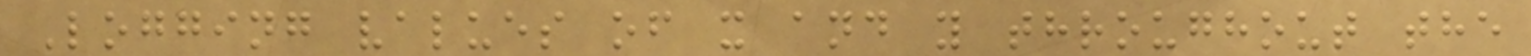Logging values of x and y throughout the
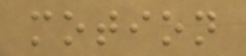motion
